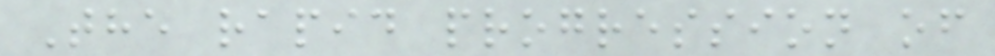The rapid progression of
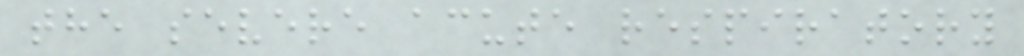the severe acute respiratory
